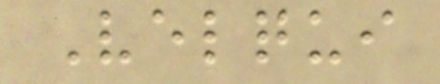Velqui
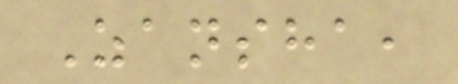Zansha,
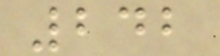242
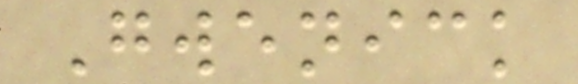Gwenick
